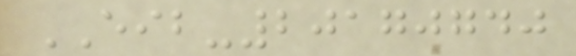EIB-20170740
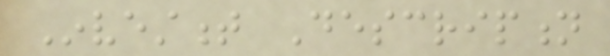Investment Description
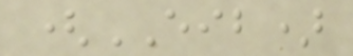(EIB)
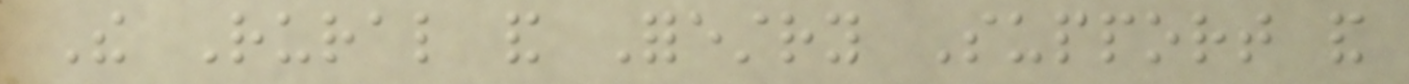The Rural and Forestry Support and
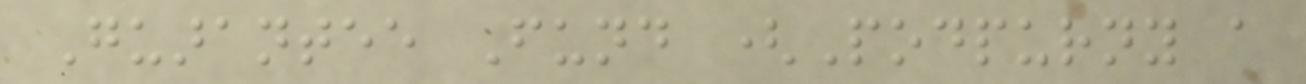Guarantee Fund (Podpurny a
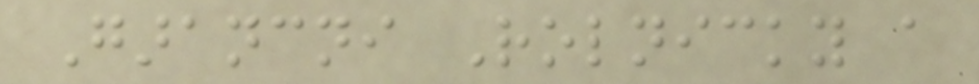Garancni Rolnicky a
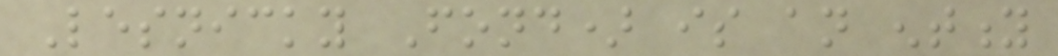Lesnicky Fond) is an entity
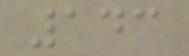143
